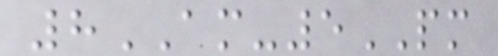8AM-5PM
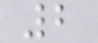2
